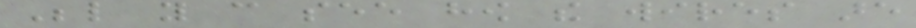Below you can see how the wires are
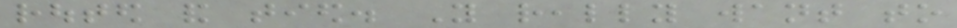routed and tied. You really want to
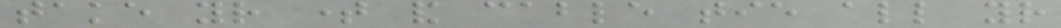take your time and cable tie all your
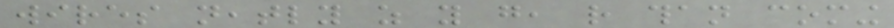wires neatly as you go, rather than coming
